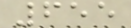655
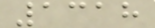1318
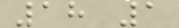18 1
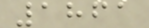1861
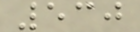530
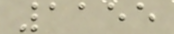1155
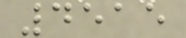4515
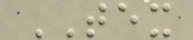TEX
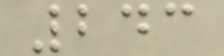243
